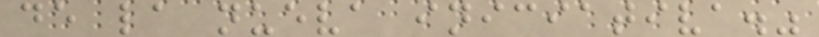de la nueva iniciativa."
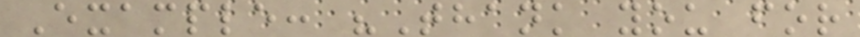Example: "Thank you for
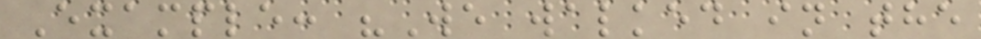Example: "We walked in the
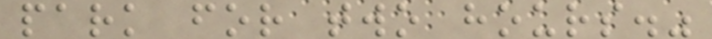park for two hours."
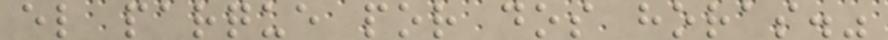el parque por dos horas."
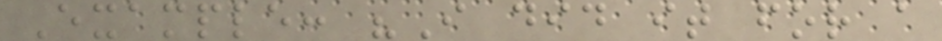Example: "I did it for a
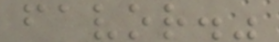favor."
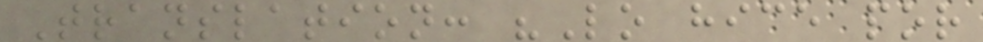Translation: "Lo hice por
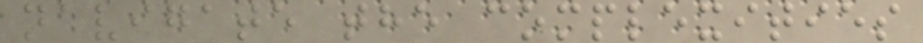navigate the complexities
